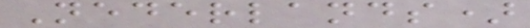Nederlands)
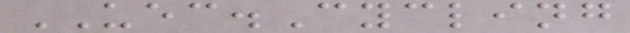UEC.Cycling
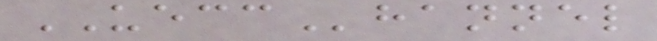UECChannel
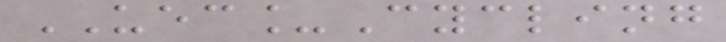UEC_Cycling
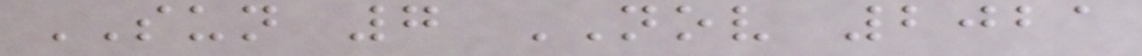SUN 7 NOV 2021
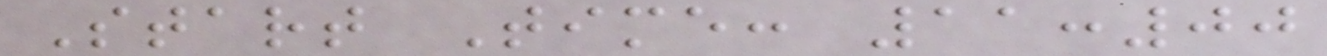Start Time: 11:00
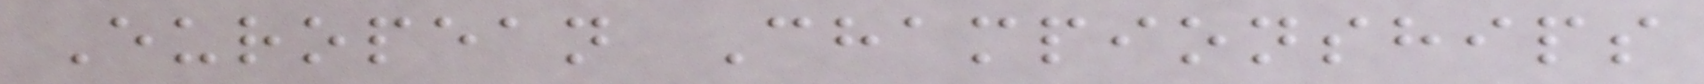European Championships
